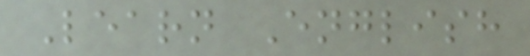Learn English
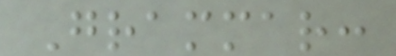Grammar:
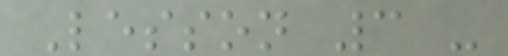Lesson 3 -
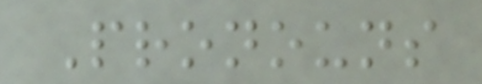Pronouns
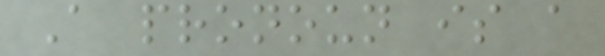A pronoun is a
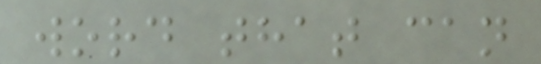word that can
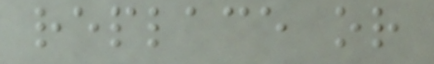replace or
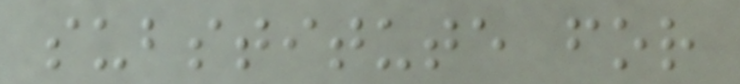substitute for
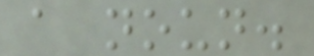a noun.
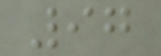97
